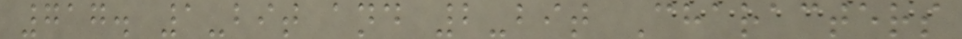717. 1-bit and 2-bit Characters
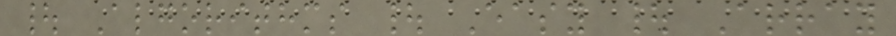| Algorithms | Easy | Array
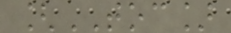[TOC]
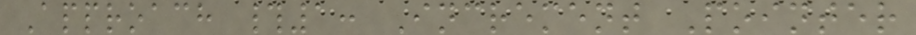Approach #1: Increment Pointer
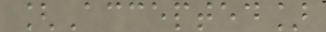[Accepted]
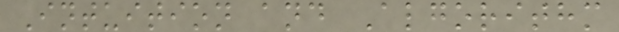Intuition and Algorithm
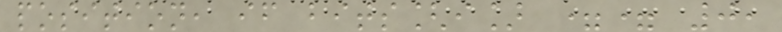position, if bits[i] == 0,
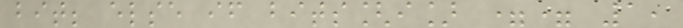bit; else if bits[i] == 1,
